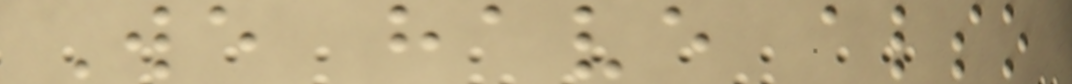We have also
